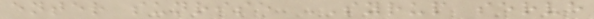enter sunrise SYRUP serve
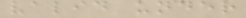valid under
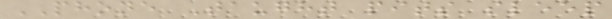PHONE Taught pits sleep
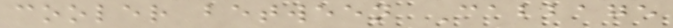cooler between Cabbage
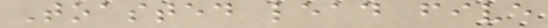Toasted lead five
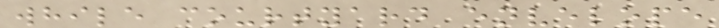while courtyard envelope
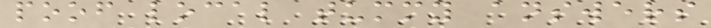poof local tummy answers
